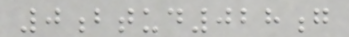0btud028g
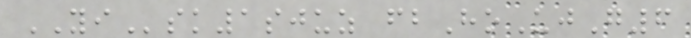YIsk1sjuz fbHoUjG6
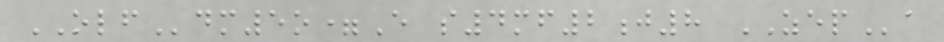OLFdm5o=E s4mf2j8 ZEPa
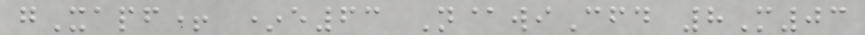gXapf+ *e63 N@wiCfd 8M03
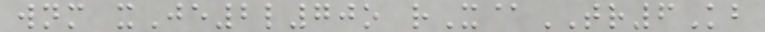wnm xJe2l70o rX@TR6Kb
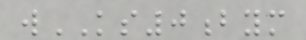wKS0bym
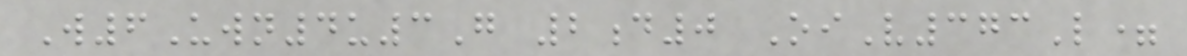W6Uwn4u3G 2d0 OiV373L=
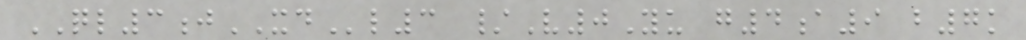QL3jXDl3 /V0Yu g4a9 b7k
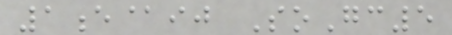1e@ij SoGc5
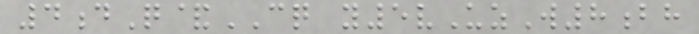4dQ&CQ y5vUzW8bh
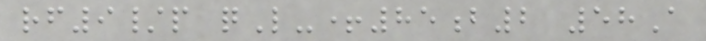rf9/p qL-+85b2 58A
